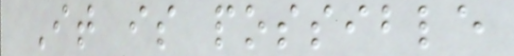It is possible
